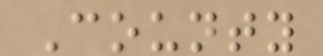County
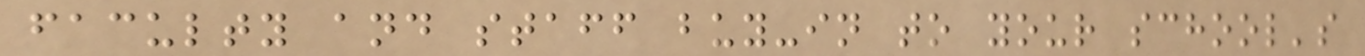faculty and staff buy-in to your school's
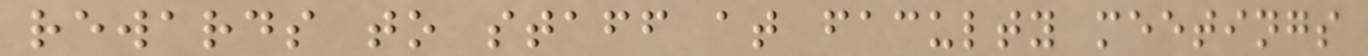rewards to staff at faculty meetings
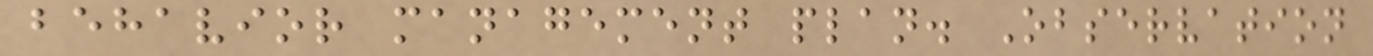behavior management plan. Observation
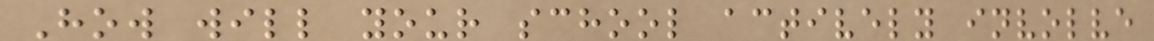How will your school actively involve
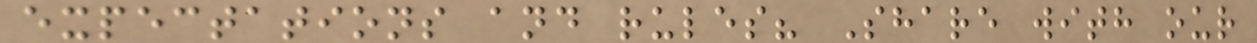expectations and rules? Share with our
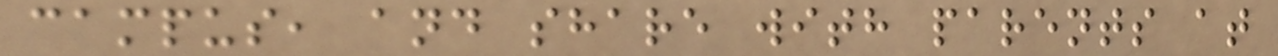campus, and share with parents at
